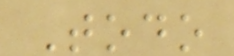Todo
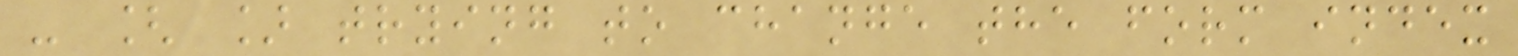- [ ] trying to change the form index
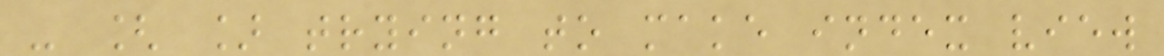- [ ] trying to make index view
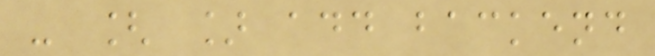- [ ] add backend
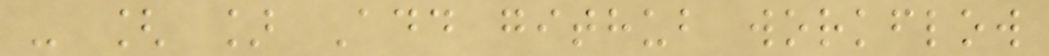- [ ] Add github workflow
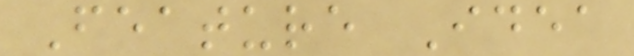Feature Idea
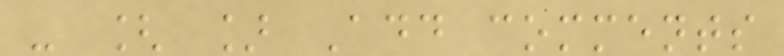- [ ] Add comments
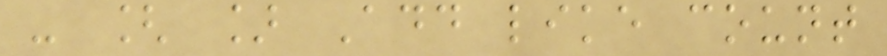- [ ] Add like count
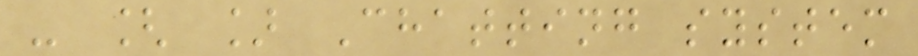- [ ] Chatting system
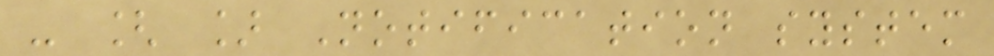- [ ] Notification system
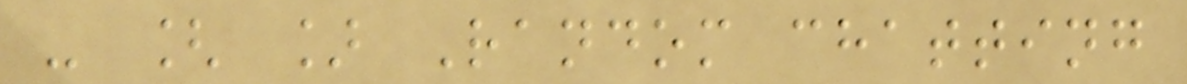- [ ] Random chatting
